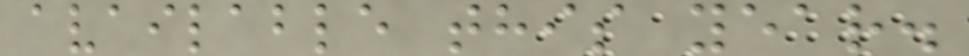available this year.
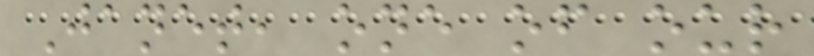Janet, one of our
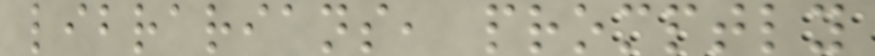librarians, promptly
